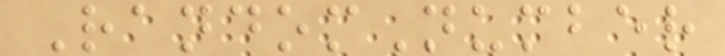RandomNumber
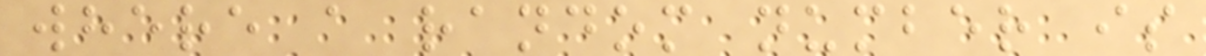where a random number is
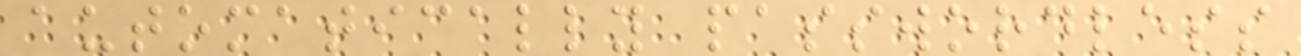automatically passwordless
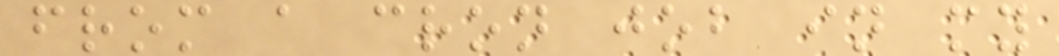from a cron job in my
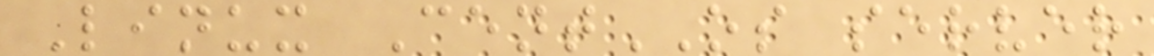Linux CentOS server
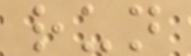run
